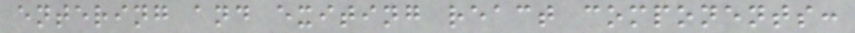entering and exiting react components:
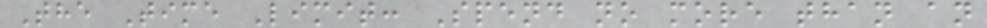The Time Limit: Spend no more than an
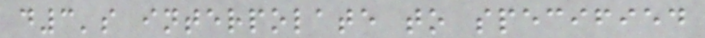d3's interpolate to specified
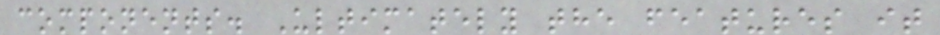components. Ultimately the features it
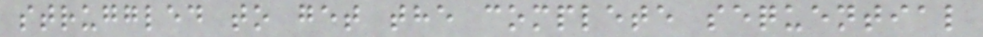struggled to get the complete sequential
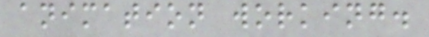animation working.
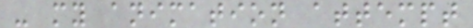- my animation attempt
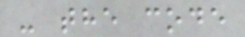- the code
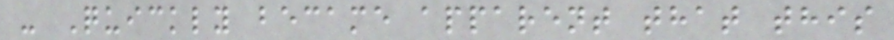- Quickly became apparent that this
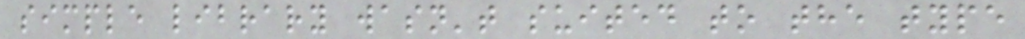simple library wasn't suited to the type
